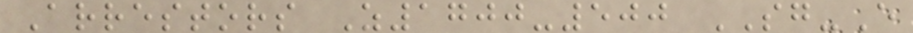Arrestors Z1700-500 SG-E
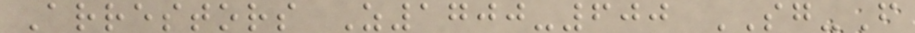Arrestors Z1700-600 SG-F
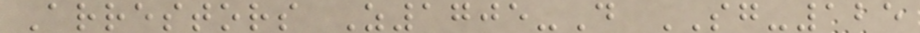Arrestors Z1705-D SG-125
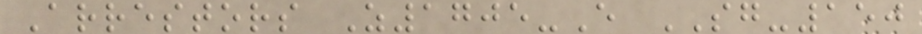Arrestors Z1705-E SG-150
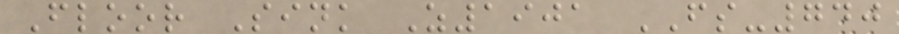Floor Sink Z1901 FS-740
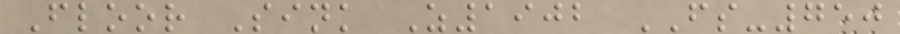Floor Sink Z1902 FS-750
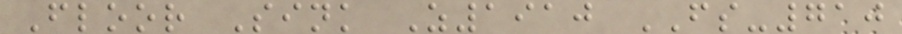Floor Sink Z1910 FS-710
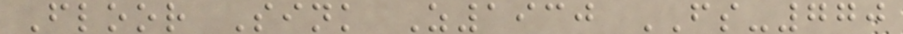Floor Sink Z1930 FS-770
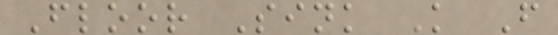Floor Sink K F
